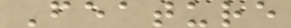Feature
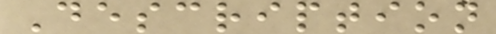Description
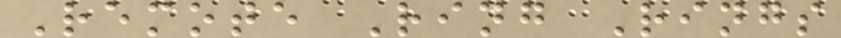Remote Ring Rings
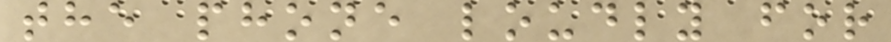the phone loudly for
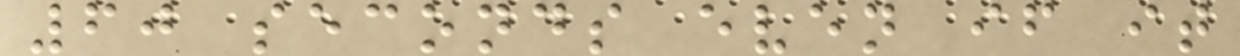60 seconds even if it
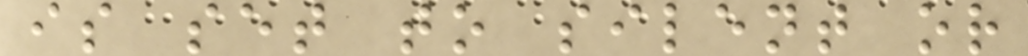is set to silent or
